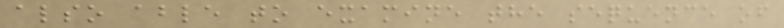also able to examine the sequence of
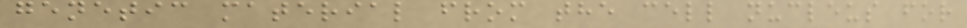genetic material from the cell nucleus for
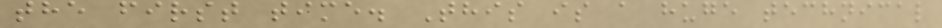the first time. This is a huge technical
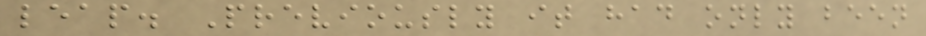leap. Previously it had only been
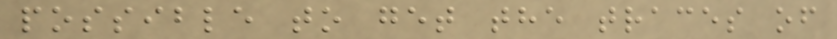possible to get the traces of
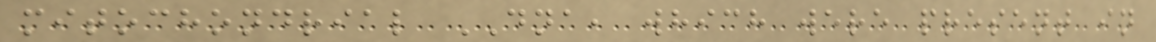mitochondrial DNA, which were present in
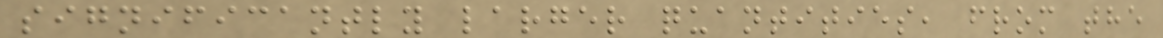significantly larger quantities, from the
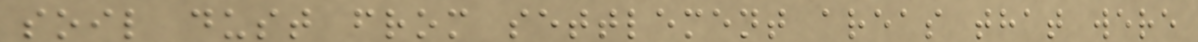soil dust from settlement areas that were
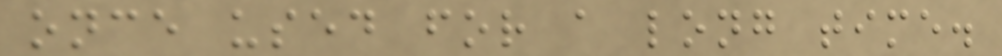once used for a long time.
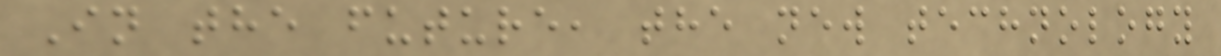In the future, the new technology
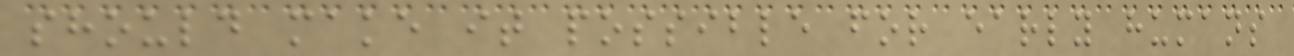should make it possible for early humans
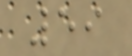59
